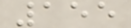155
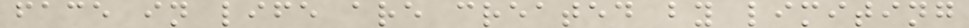face in life are created by limiting
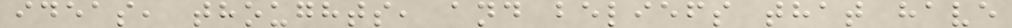ideas, thoughts, and beliefs that have
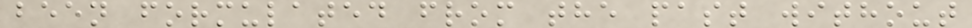been formulated from the past without
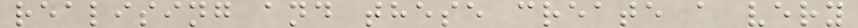realising and these create a very
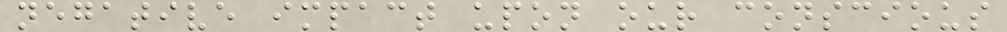negative impact upon our conscious
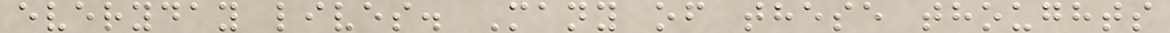everyday lives. Many of these thoughts
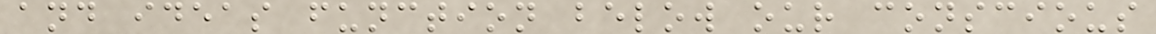and ideas function below our conscious
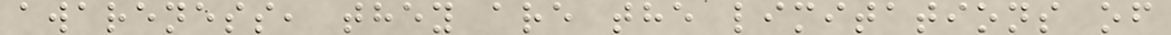awareness, they are the limitations of
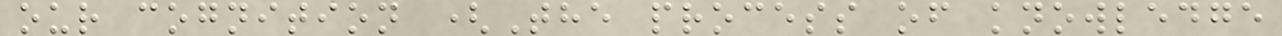our cognition (The process of knowledge
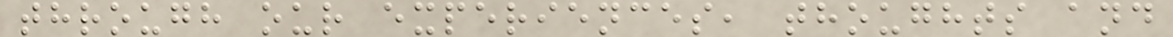through our experiences, thoughts and
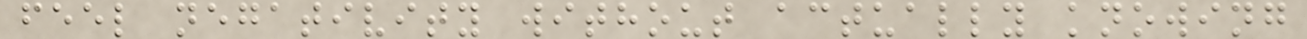feel negativity without actually knowing
